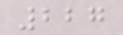227
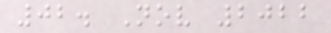02. Nov 2022
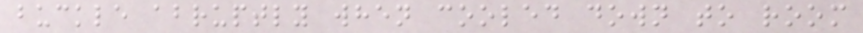buckle abruptly when cooled down to room
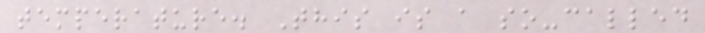temperature. This is a so-called
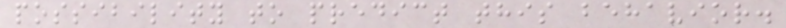possibility to predict this behavior.
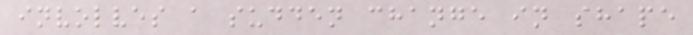involves a sudden change in shape
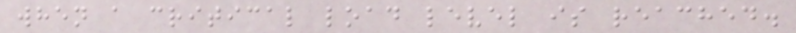when a critical load level is reached.
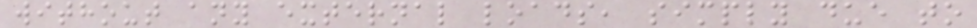without any external loads, simply due to
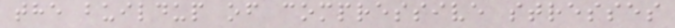the buildup of compressive stresses
